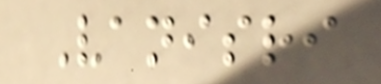Vanisri
